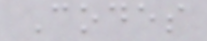Codes
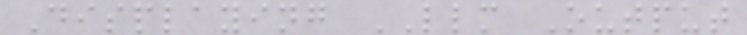Displaying LLM Output
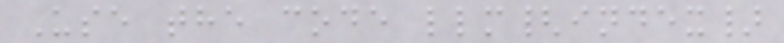Use the code llm{index}
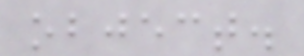object.
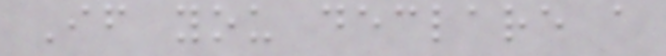If you declare a
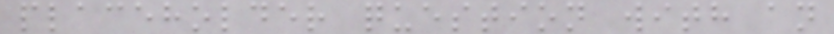placeholder question with an
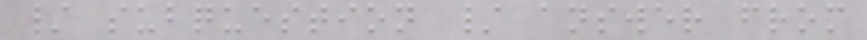/ subquestion / answer from
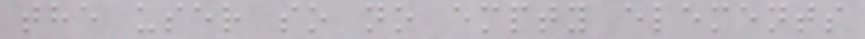the user so no empty elements
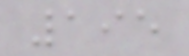195
